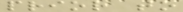prior to
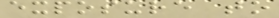exposure to
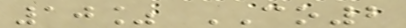10% CO2
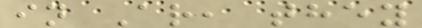in Ar, they
